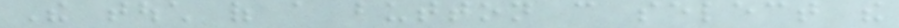The touch of a button can select the
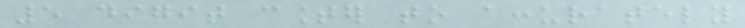5 digit counter to accurately
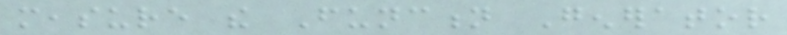measure the Function Generator
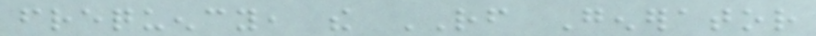frequency, the RF Generator
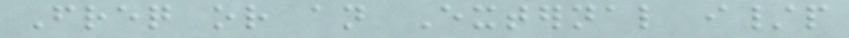Freq or an External i/p
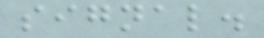signal.
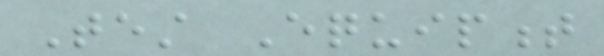Test Equipment
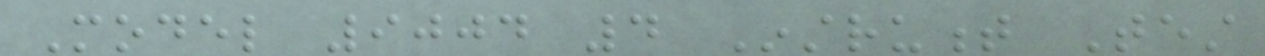Model 9004 4 Instrument Test
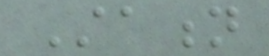Station
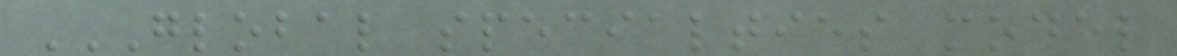GLOBAL SPECIALTIES MODEL
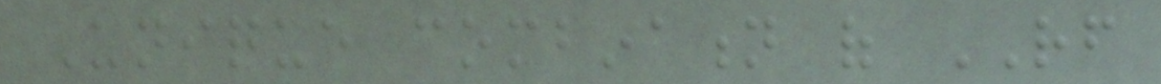Unique combination of RF
